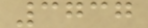3737
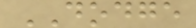DODGE
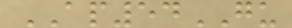AP54GU
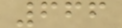666
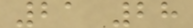21 28
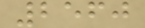2560
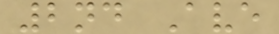2nd Ave
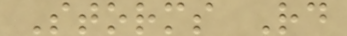Storms Rd
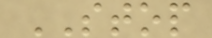STOP
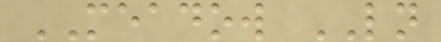MEADOW LN
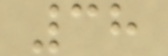38
